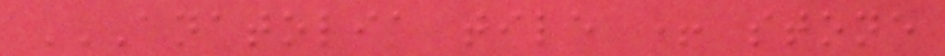ANATOLIA TILE + STONE
